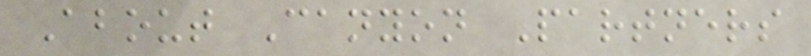About Canyon Partners
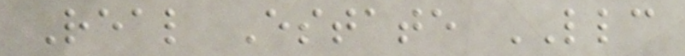Real Estate LLC
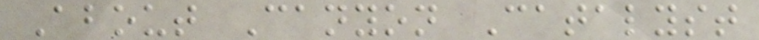About Canyon Catalyst
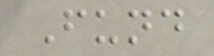Fund
